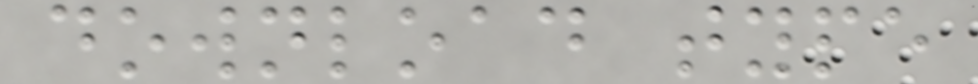download type
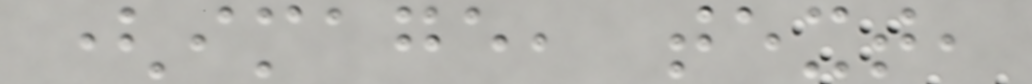(image, text,
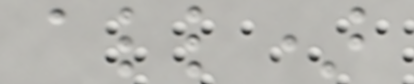all)
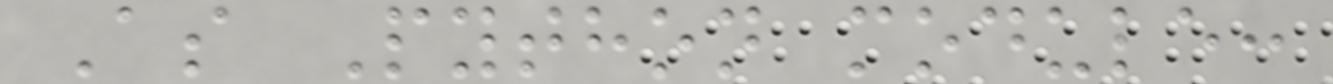As Python module:
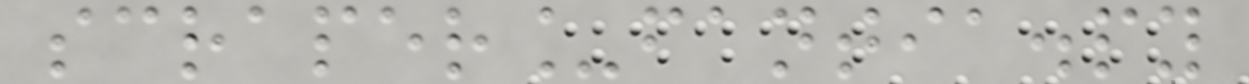scraper_fantia.py
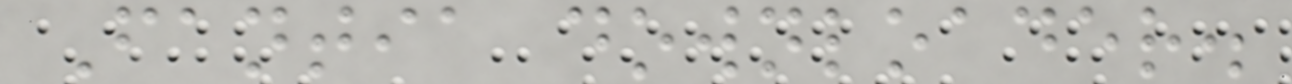Fantia downloader.
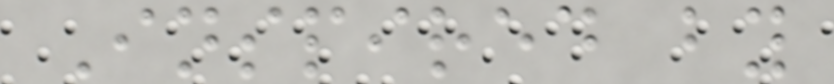Inspired by
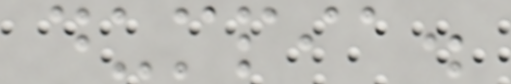dumpia.
